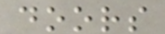doors
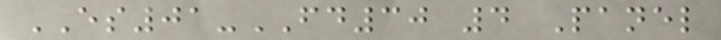ES01-FD30 4 Panel
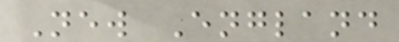New England
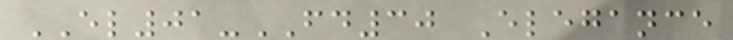EL01-FD30 Elegance
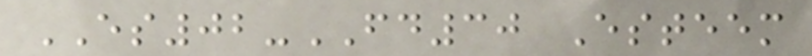ES02-FD30 Esteem
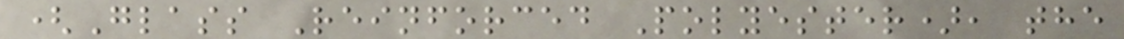(Glass Reinforced Polyester), the
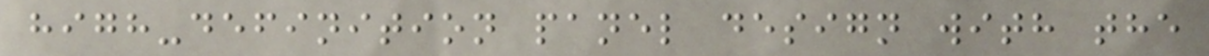high-definition panel design with the
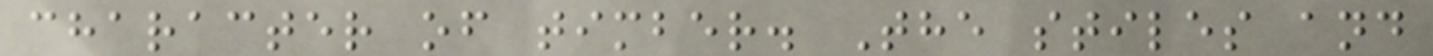character of timber. The stiles and
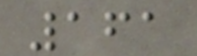161
